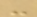-
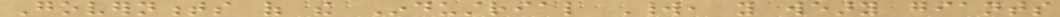Governments of the Industrial World, you weary giants
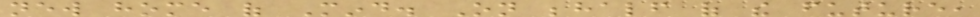new home of Mind. On behalf of the future,
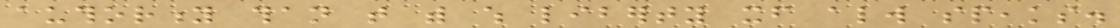authority than that with which liberty itself always speaks.
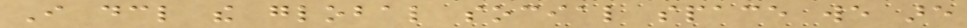I declare the global social space we are
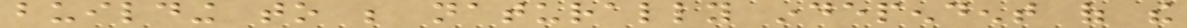building to be naturally independent of the
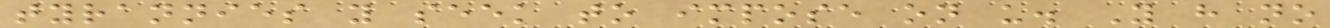tyrannies you seek to impose on us. You have no
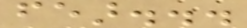fear...
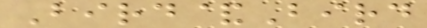Bird&Bird
